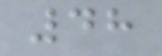48
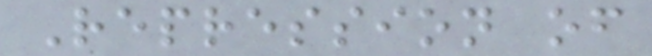Repression of
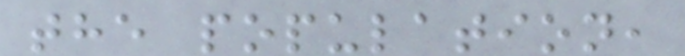the population,
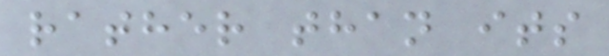rather than its
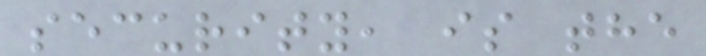security, is the
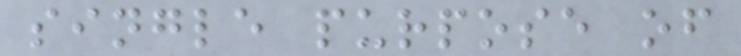single purpose of
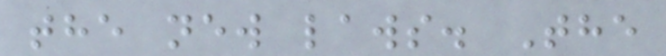the new laws. The
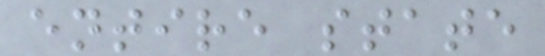entire state
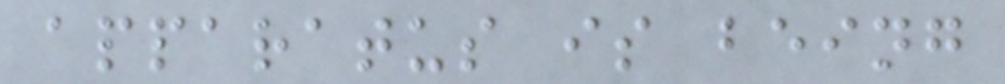apparatus is being
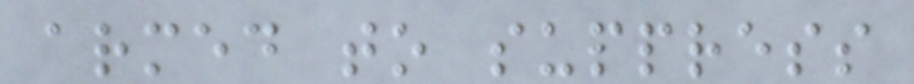armed to suppress
